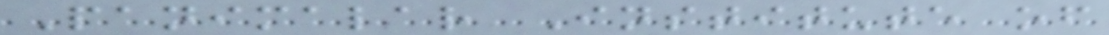Panimalar Institute of
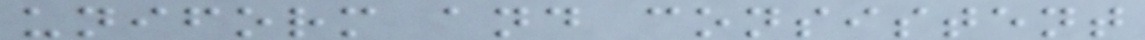uniform and consistent
